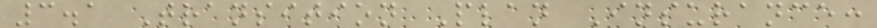3.1 Transition Plan Insurance:
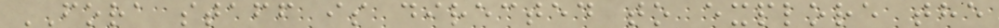FORA staff is directed to explore the
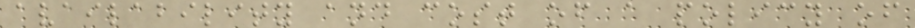availability and cost of a policy of
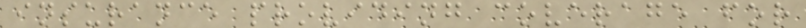insurance providing coverage for
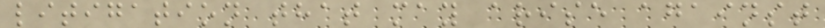litigation that may arise against
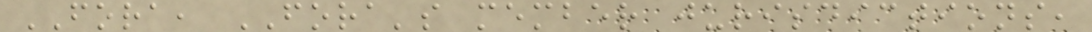FORA, FORA's member jurisdictions,
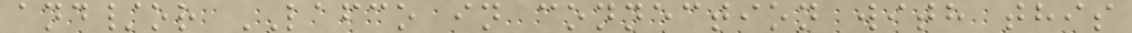and/or LAFCO in connection with this
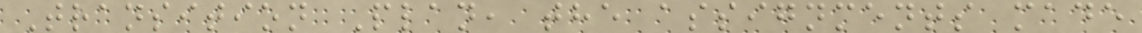Transition Plan, the assignments made
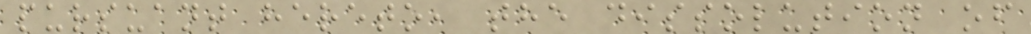pursuant hereto, the dissolution of
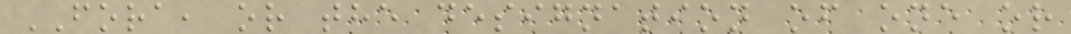FORA, or the designation of one or
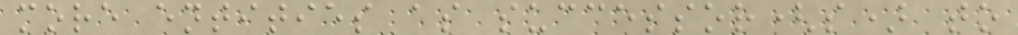more entities as successor(s) to
